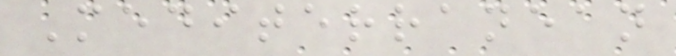Mediterranean
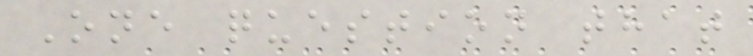One question that
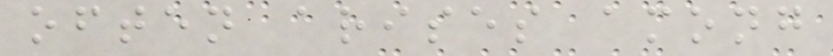often arises among
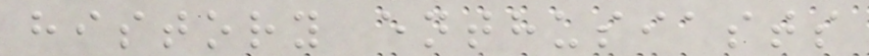history enthusiasts
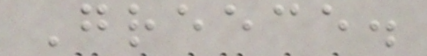Greece.
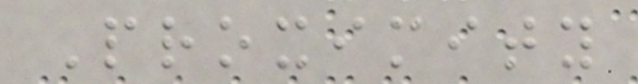Proximity
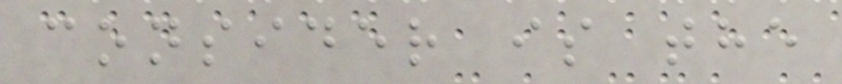consider is the
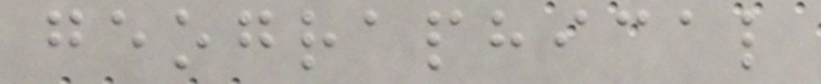geographical
